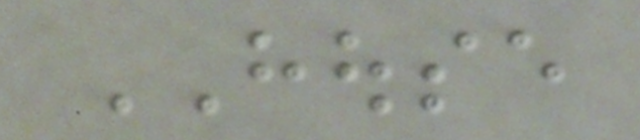HOUSE
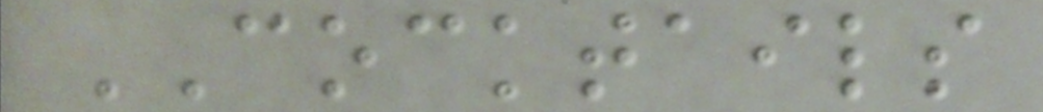COCKTAILS
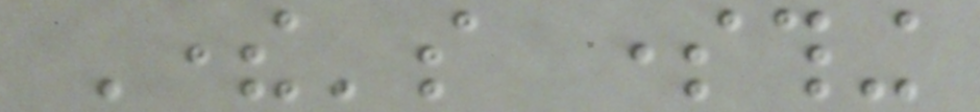There's something
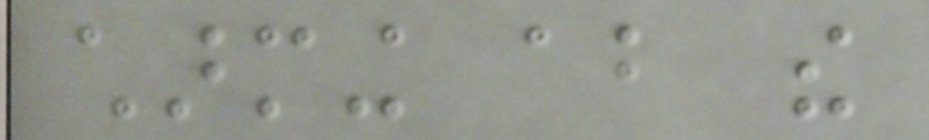charming about the
